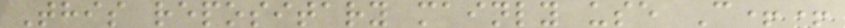This repositary mainly use C++
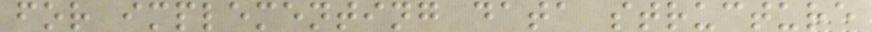for implementing data structure
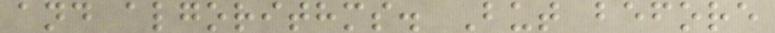and algorithms. But before
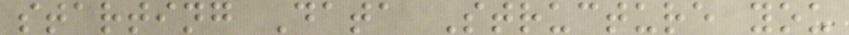starting Data Structure you
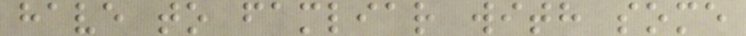have to famliar with some
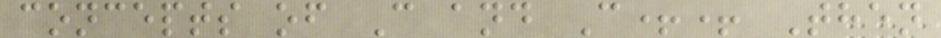concepts of C and C++ Then
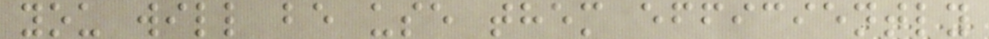you will be use them efficiently
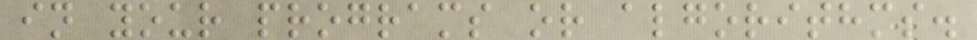in your programs or algorithms.
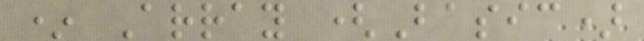* Array (Basic)
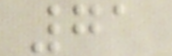71
